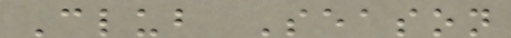Club Season
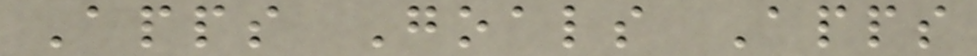Apps Goals Apps
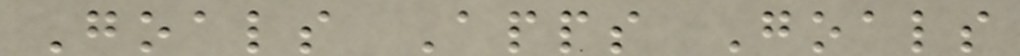Goals Apps Goals
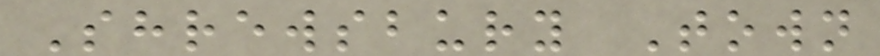Shrewsbury Town
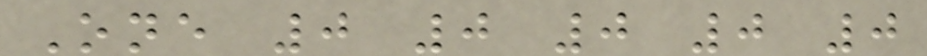One 0 0 0 0 0
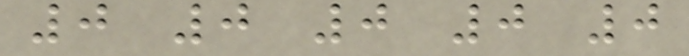0 0 0 0 0
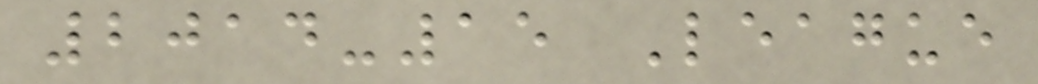2014-15 League
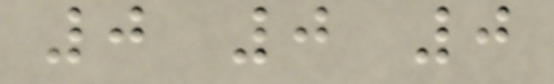0 0 0
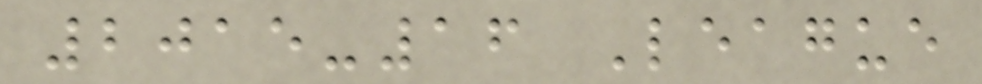2015-16 League
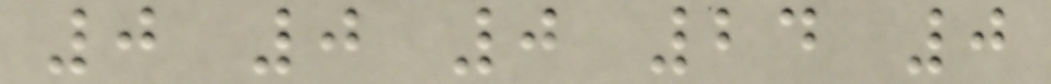0 0 0 24 0
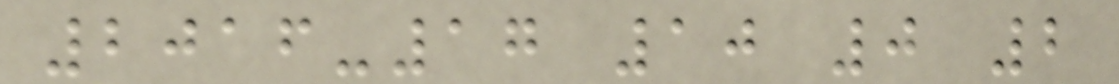2016-17 10 0 2
